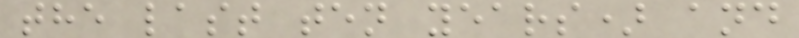the last ten years) and
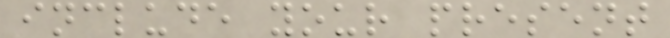include your present
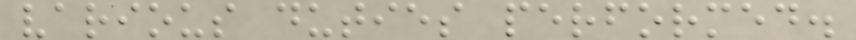various duties performed.
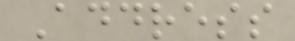Address
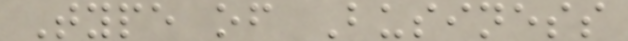Type of Business
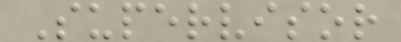Supervisor
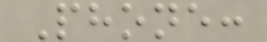Phone:
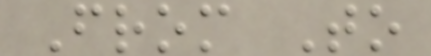From To
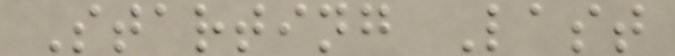Starting Last
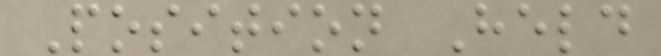Position Held
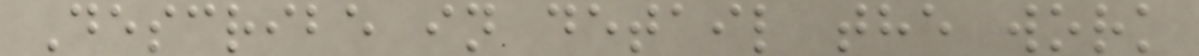Describe in detail the work
